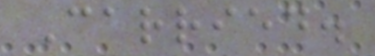Carried.
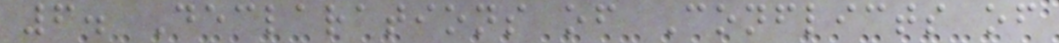6. Declarations of Conflicts of
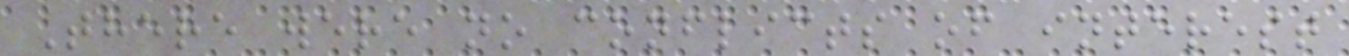There were no conflicts of interest
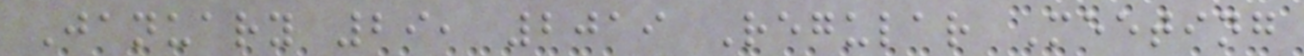January 29, 2019 Regular Meeting
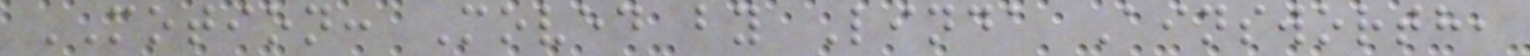MOTION: Moved by Linda Ainsworth,
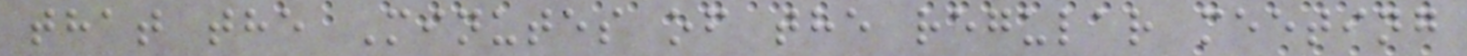that the Minutes of the regular meeting
